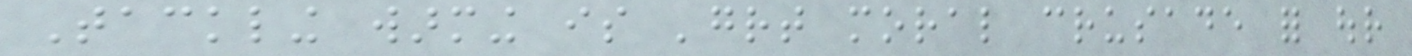Tackling warming is 'great moral crusade for our
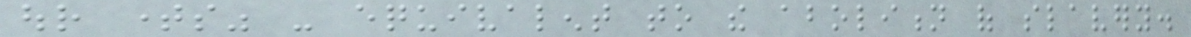our times" - equivalent to the abolition of slavery.
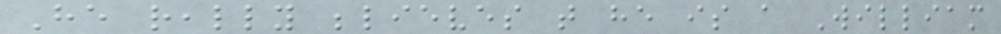He really believes that he is a William
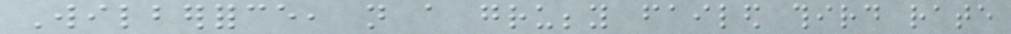Wilberforce, not a grubby failed third rate
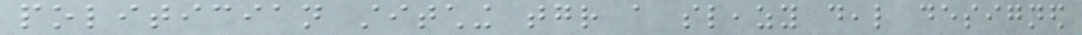politician stitching together a sleazy deal designed
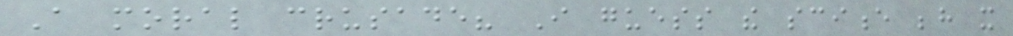A moral crusade? I guess the science behind it
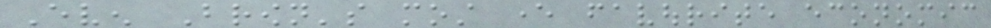Even Brown's most ever favourite economic
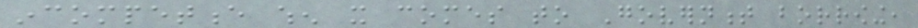incompetence when it comes to Government borrowing,
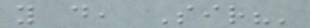you do, Sir?'
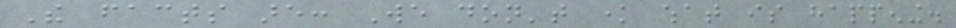The facts are: We don't know what is happening.
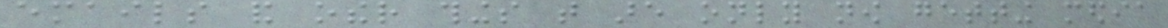emails and other things that are only now getting media
